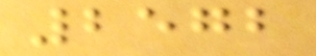2572
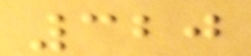320
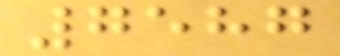7587
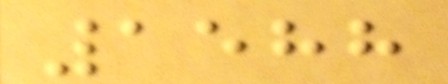1588
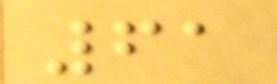61
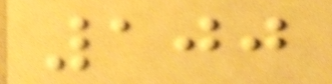100
